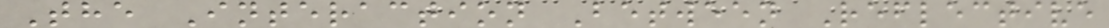The Interaction Between Reflective
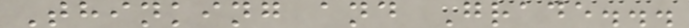Thinking and Grade...
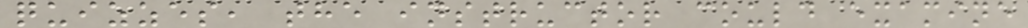quizzes, the instructor could examine
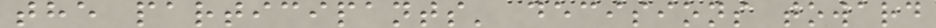the participants' decisions toward
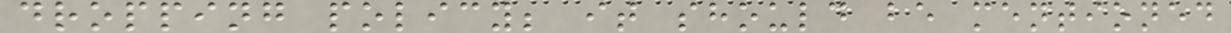dropping policy; it should be mentioned
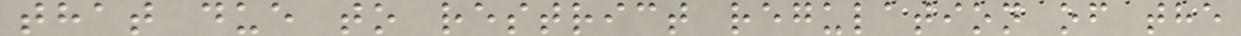that due to restrict regulation of the
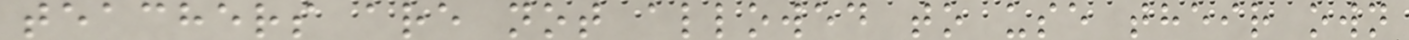teachers are not allowed to use their own
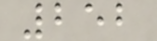252
